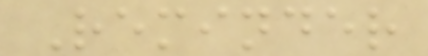Reminder
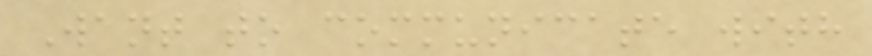Want to communicate with
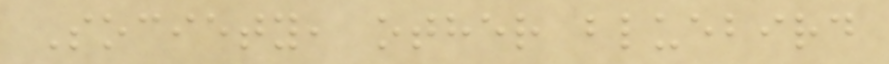Society, other bluebird
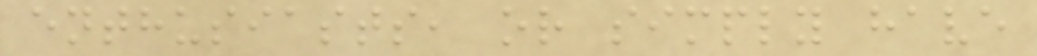enthusiasts, or simply have
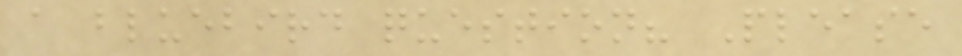a bluebird question? Please
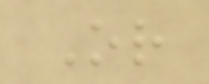Or
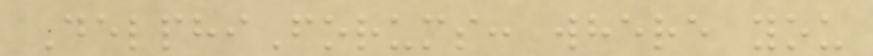DelphiForums: where you
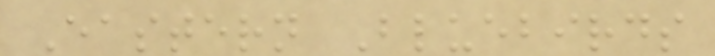Eastern Bluebirds
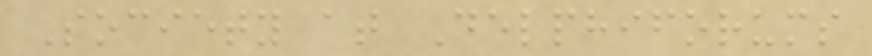Society at Delphiforums
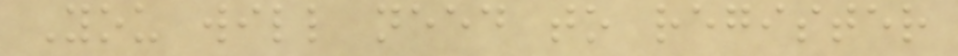You will need to register
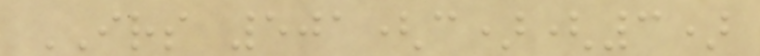IRS 501(c)(3)
